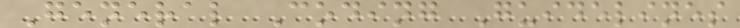General Coding Guidelines
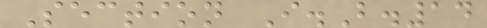Section I.B.14
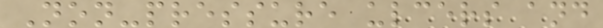Non-pressure ulcers and
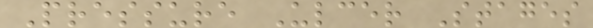Pressure Ulcer Stages
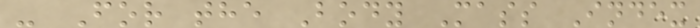- For the Body Mass Index
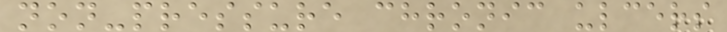non-pressure chronic ulcers
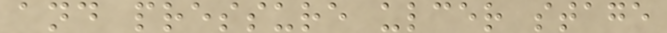and pressure ulcer stage
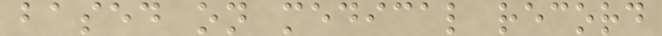based on medical record
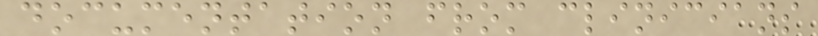documentation from clinicians
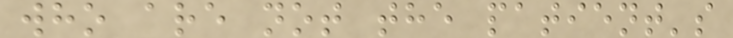who are not the patient's
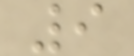9
